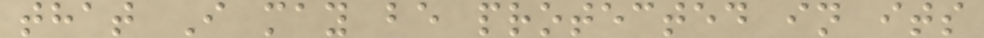that I may be protected in its
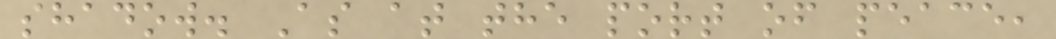shadow. As at the port of peace,
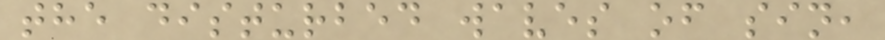the disturbed waves of sin,
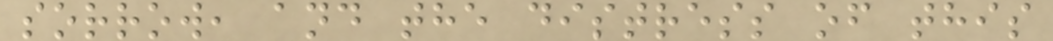sorrow, and the distress of this
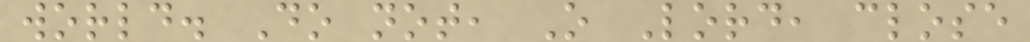world. Do not, O Lord, close
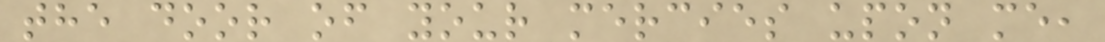the door of your mercies upon me,
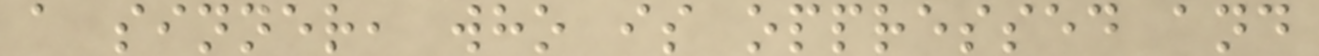a sinner, who is oppressed and
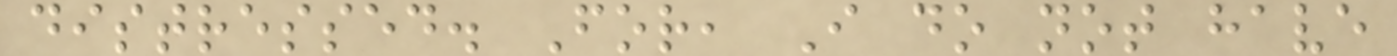distressed. For, I do not have
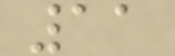11
